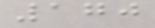170
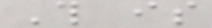This is
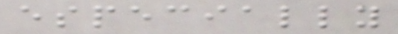especially
